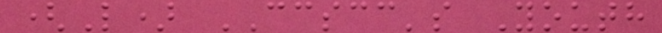(L) CCSCC's Youth
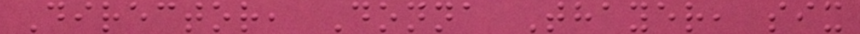Director, Donna Thayer, six
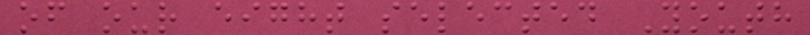of our eight selected Youth
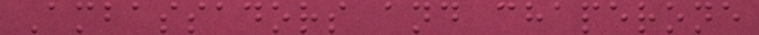Ambassadors and chaperone
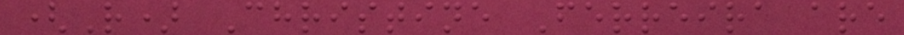(R) Christine Ferreira are
